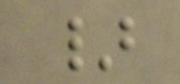}
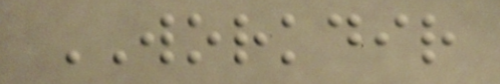WORKDIR
